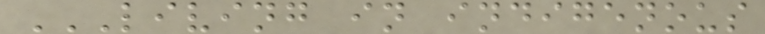LIVING IN INDIGENOUS
